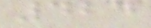424
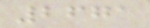2671
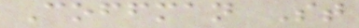Coffman St
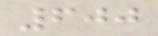600
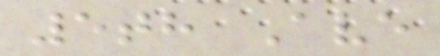5th Ave
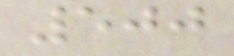500
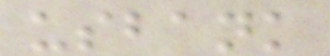usbank
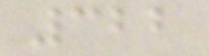322
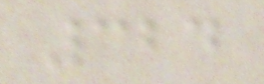324
